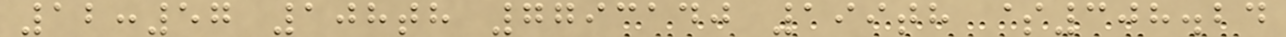12:57 108th 7793140 199th $308.24
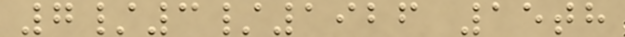7/3/1926 15th
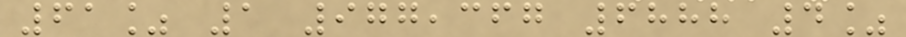61% 1 977,367 6888 4%
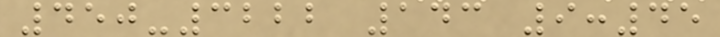450-3222 143 9:45
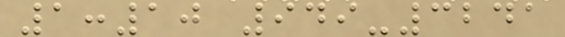1:10 949-3241
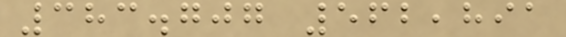383.707 562,891
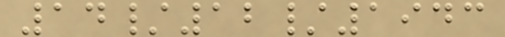14/12/1943
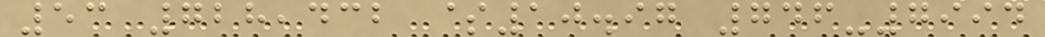53 728,432 $10.97 746-7994
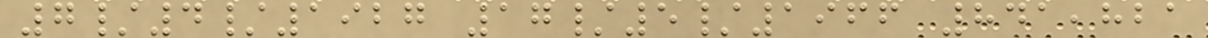7/4/1927 17/5/1966 841,821
